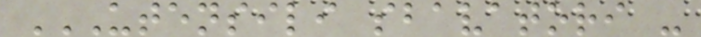UTENSILI SBAVATORI -
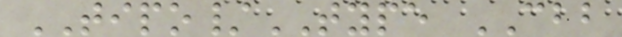TIPO/TYPE CBB
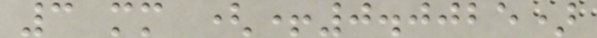3 mm (+0.0025)
